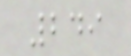249
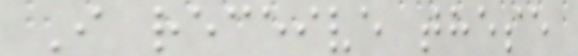I receive these
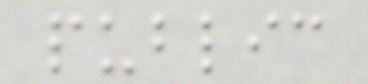public
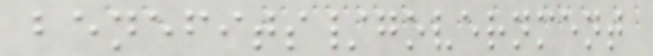benefits/government
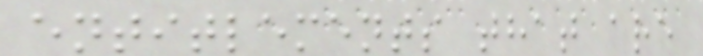entitlements that are
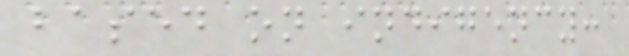based on indigency:
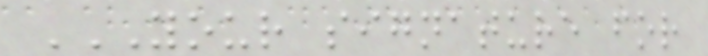YOUR SIGNATURE FOR
